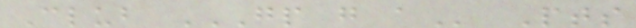Club GP G A Pts
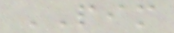PIM
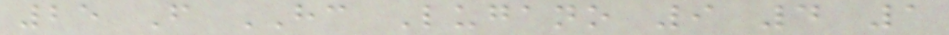25 F HC Lugano 9 4 1
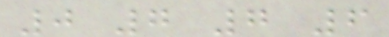0 7 7 6
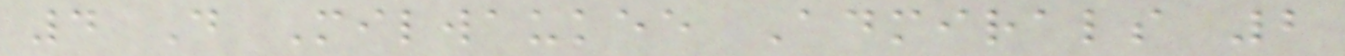4 D Milwaukee Admirals 2
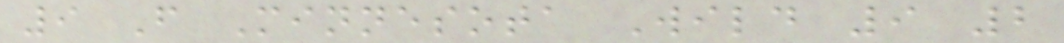9 F Minnesota Wild 9 2
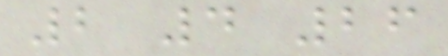2 4 26
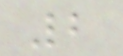2
